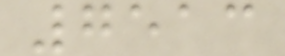7513
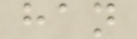han
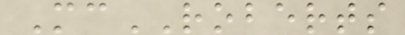McROBERTS
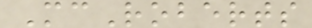McRoberts
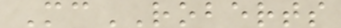McROBERTS
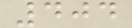404
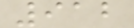912
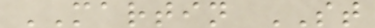MARTIN ST
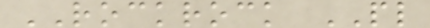ROCKROCK PL
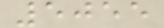5055
